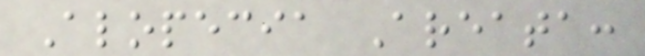Alopecia Areata:
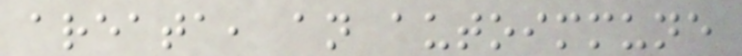areata, an autoimmune
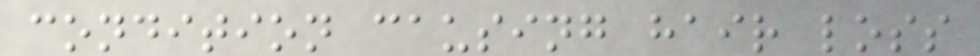condition causing hair loss
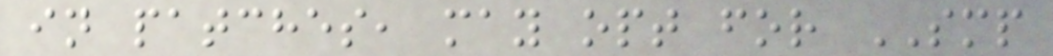in patches, may opt for SMP
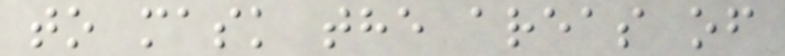to mask the areas of
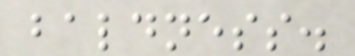baldness.
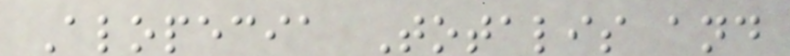Alopecia Totalis and
